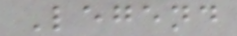Legend
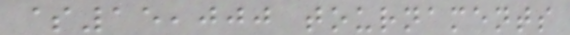$15,000 tournaments
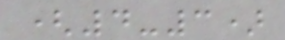(4-3)
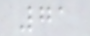71
